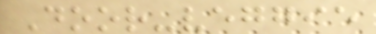Door-veggie
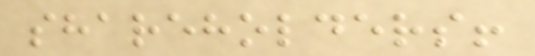shareholders!
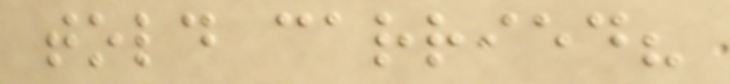told carried?
